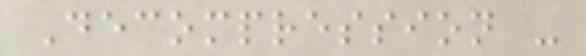Decompression -
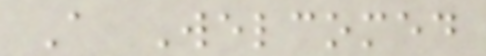A Welcomed
